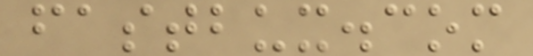fastbux.com
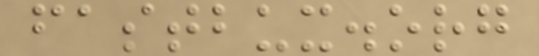fastbux.org
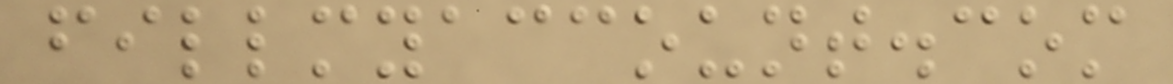fillmyaccount.com
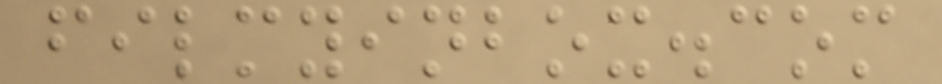filmyinbox.com
